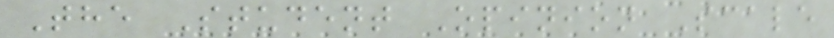The Student Opinion Scale
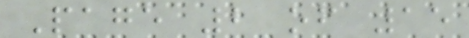Page 2 of 15
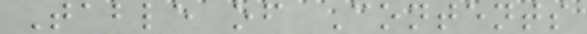Table of Contents
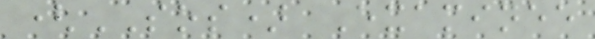(SOS) Examinee
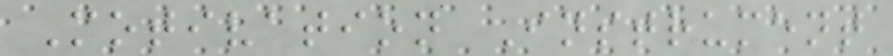Motivation Instrument
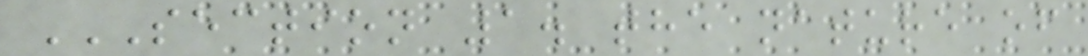SECTION 1. THE NATURE OF
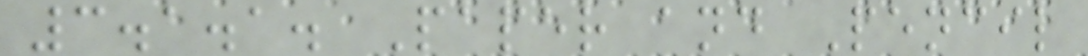3.1.1. Paper and Pencil
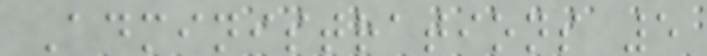Administrations 5
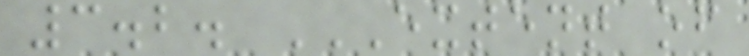3.2. EXTENT OF
